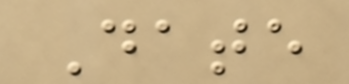Date
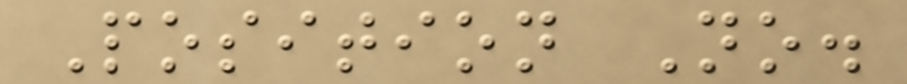Position No.
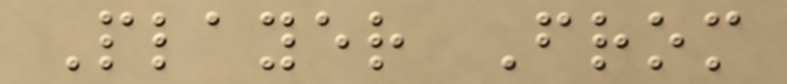Player From
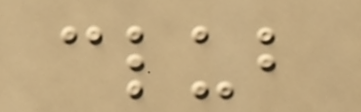club
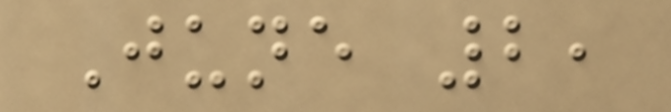June 2,
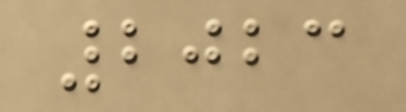2023
